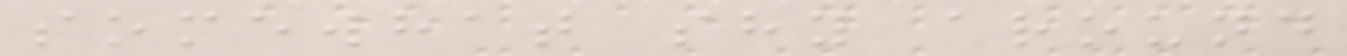somewhat shy around
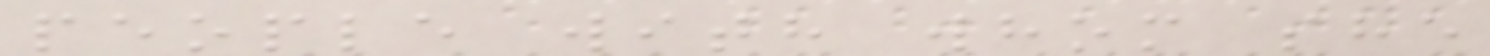people with whom she
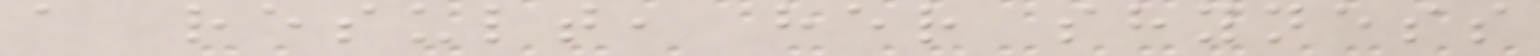a result, her shyness
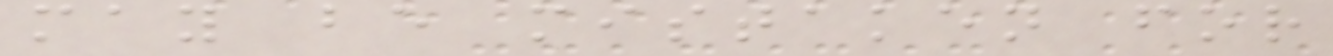may be mistaken for
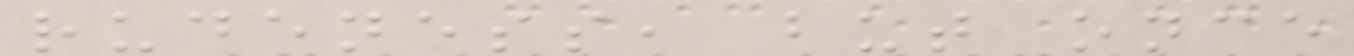rudeness, but once
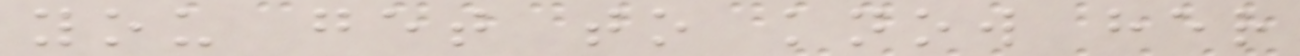you get to know her
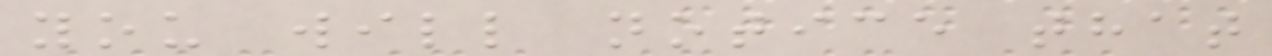you will notice that
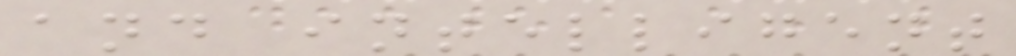and intelligent
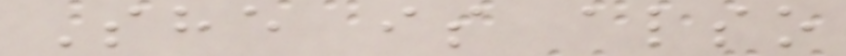She is also
